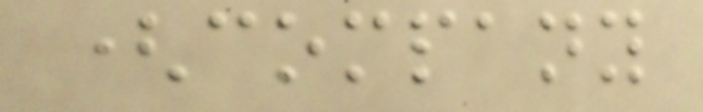(company
